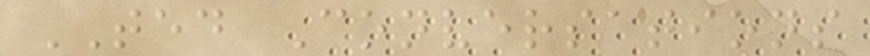TED Conversations
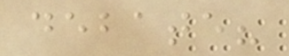debate?
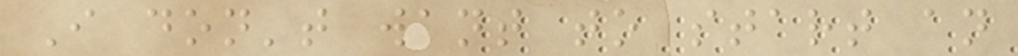I don't want to start an
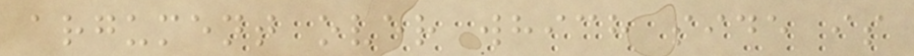argument over which side is
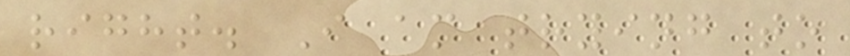right. I am trying to
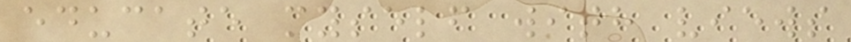educate myself with views
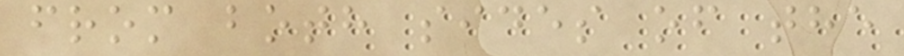from both sides of the
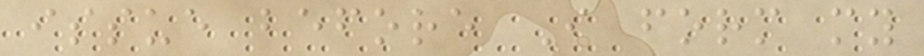issue before I form my
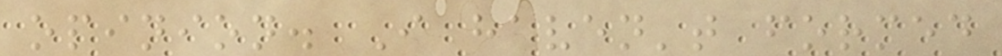opinion. I haven't formed
